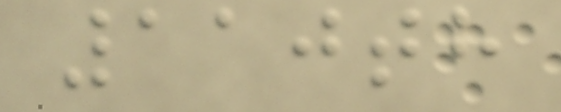110th
